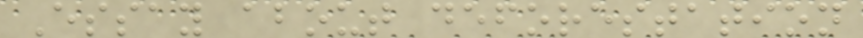Essay about deforestation
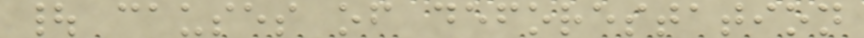| causes of deforestation
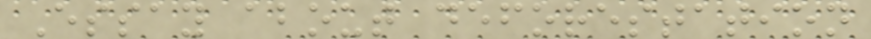Essay about deforestation
